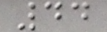44
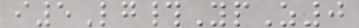i5Lg#YpZ0
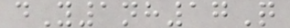dY1nh17Q
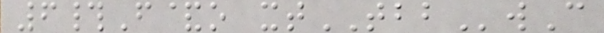6#F&o xtTBBwC
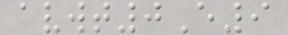avwt0E9
